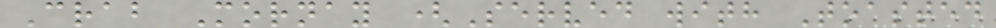Crab Mornay (Served with Toasted
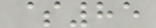$85
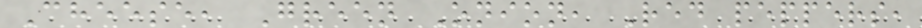Cheese, Green Onion, Red peppers,
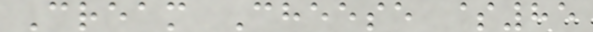Cream Cheese $85
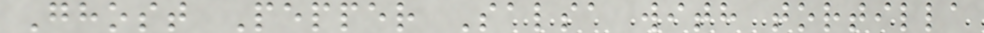Ghost Pepper Salsa with tortilla
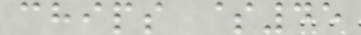chips $45
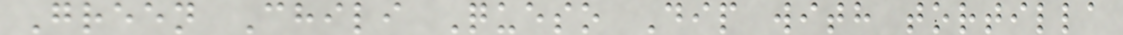Green Chili Queso Dip with tortilla
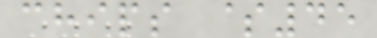chips $45
